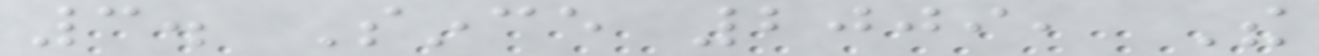3. Since 2009, The
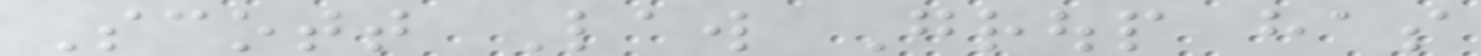Scott Law Group has
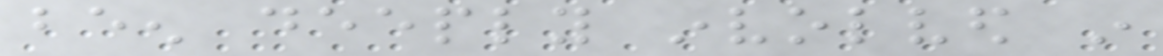been deeply involved in
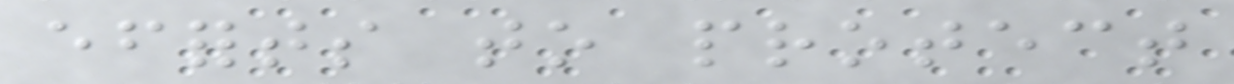efforts to protect
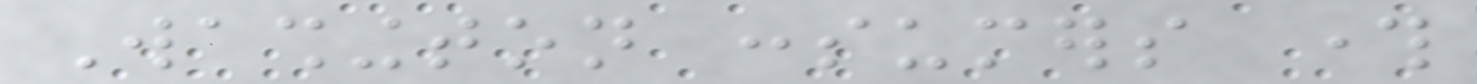Washington consumers through
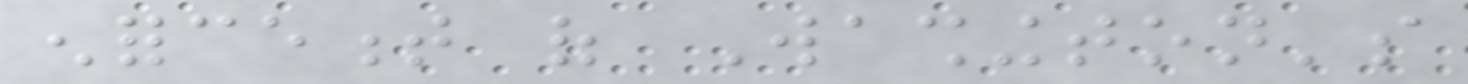enforcement of Washington's
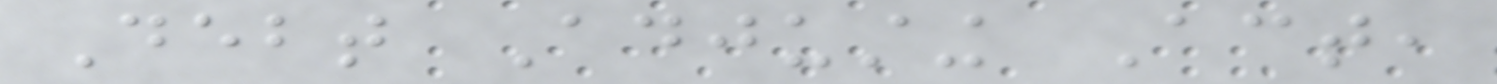Debt Adjusting Act,
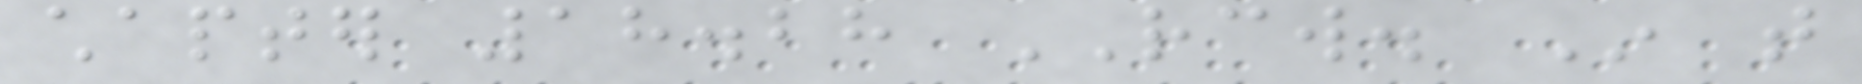chapter 18.28 RCW. In that
